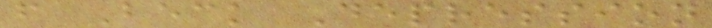f Beck Depression
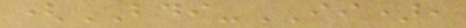(BDI-II),
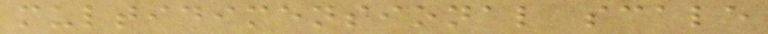multidimensional scale
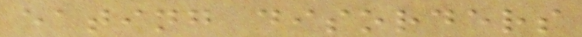eating disorders
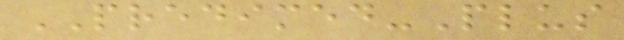PREDIMED-Plus
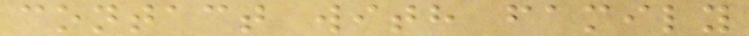contact with family
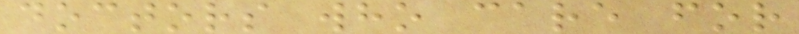doctors who care for
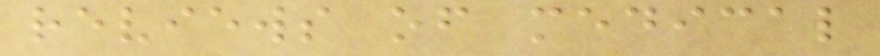reviews of medical
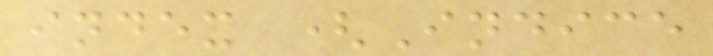index (Indice
